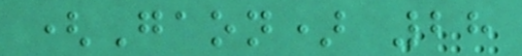(Gaon) 28
